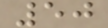50
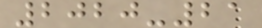2020-21
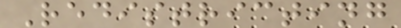Redistricting
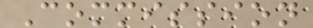Commission
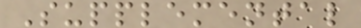Supplemental
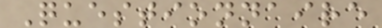Questionnaire
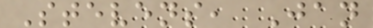Stevens, Jan
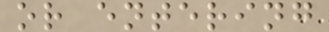or entering
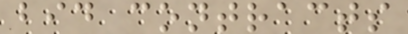bid contracts
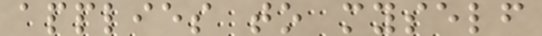applies to myself
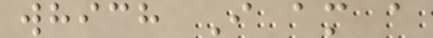which I am a
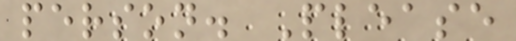person. Please
